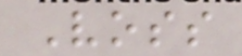Voss
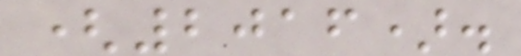(2016).
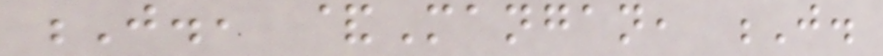J., &Mangan, J.
